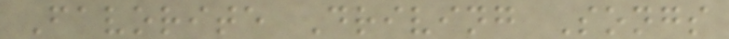Favorite Driving Songs
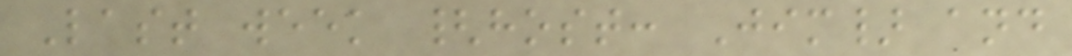Last week {host: Jim} and
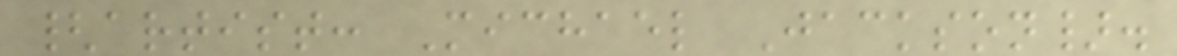{artist: Michael Jackson}.
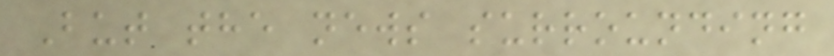But the news surrounding
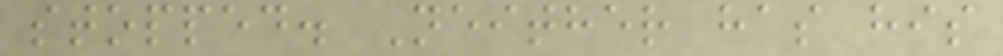stopped. Neither has his
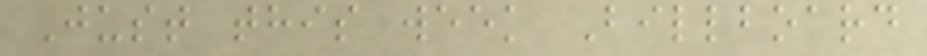Just this week Billboard
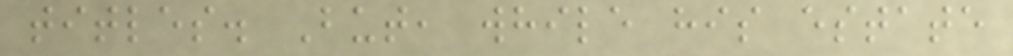titles. But, while his estate
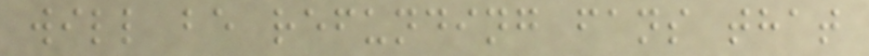will be refunding fans that
